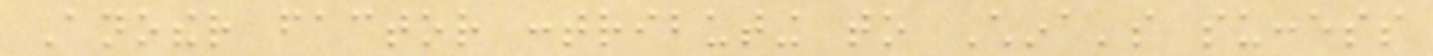Another factor contributing to China's success
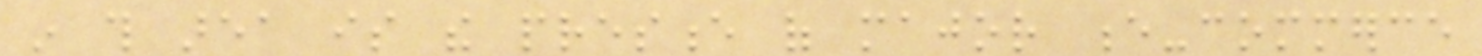in this area is the presence of major e-commerce
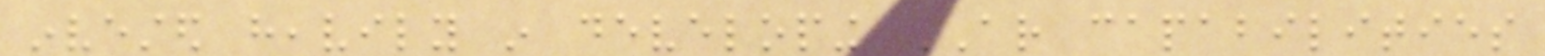invested heavily in developing AR capabilities
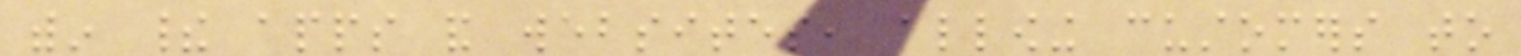within their apps and websites, allowing customers to
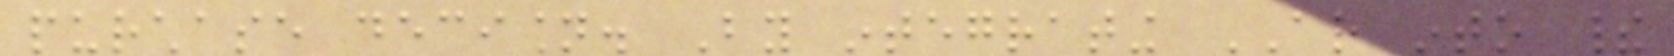purchase decision. By integrating AR into their
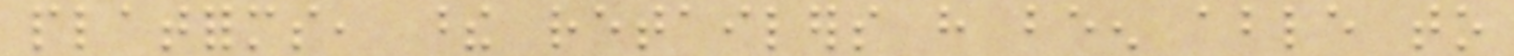platforms, these retailers have been able to
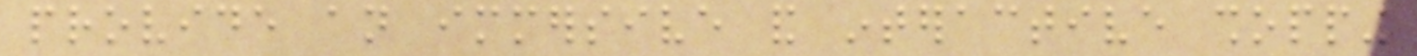provide an immersive and interactive shopping
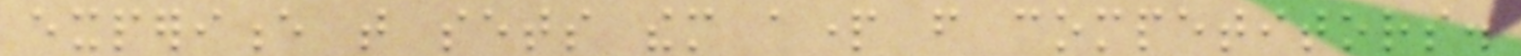experience that sets them apart from competitors.
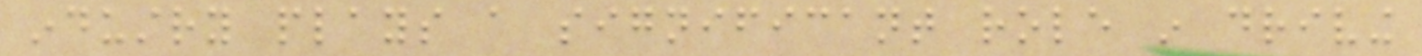industry plays a significant role in driving
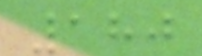180
